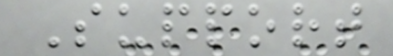Support
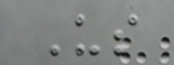Us
